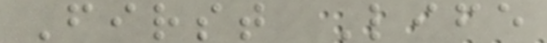First Life
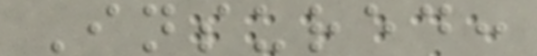Insured:
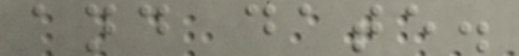and date.
